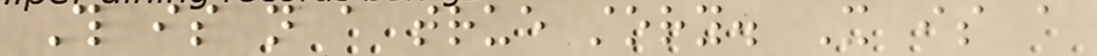This is not a true story. It is a
